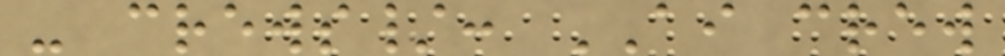- crews/: AI crew
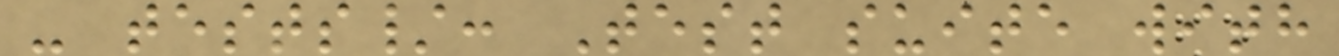- tests/: Test suite with
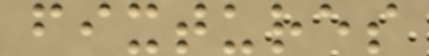fixtures
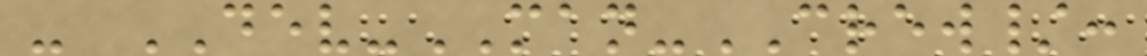- DEV-MAN-CREW/:
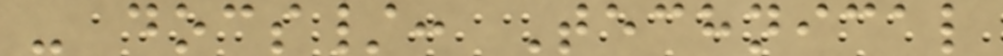- docs/: Technical
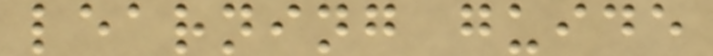learning guide
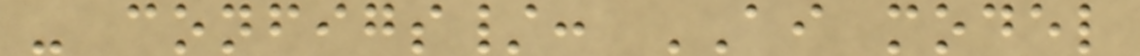- configs/: AI model
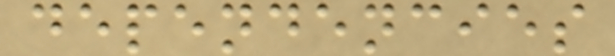dependencies
